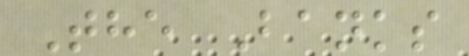The Banks
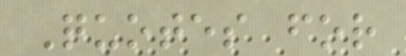Quotes for
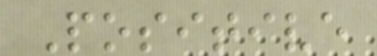Positive
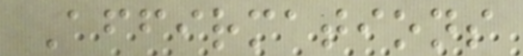Affirmations
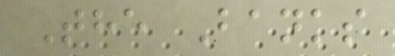The Banks
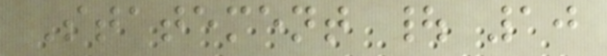Statement | 10
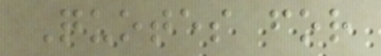Quotes for
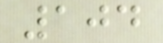104
